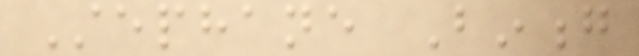Stephane Binong
